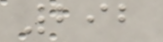292
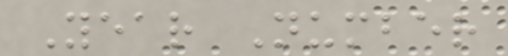Year Number
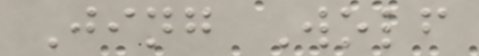Jing Wolf
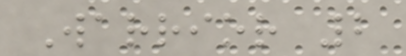Warrior 2
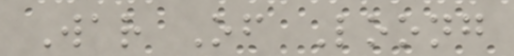War Of Loong
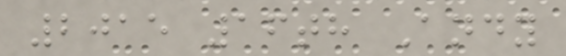2015 16th Andy
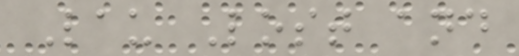Lau Lost and
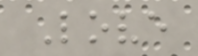Love
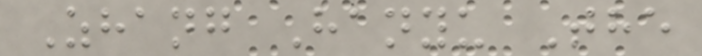Zhang Hanyu The
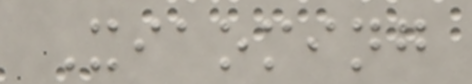Xiaoming
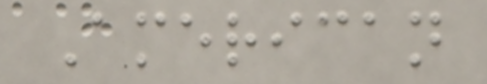American
